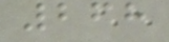268
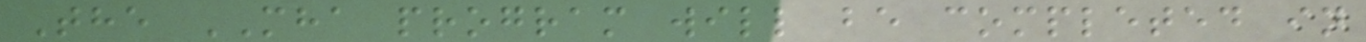The MHA program will be completed in
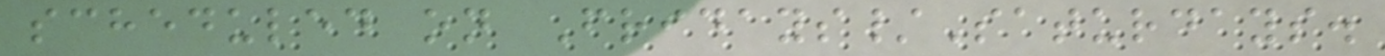scheduled on Fridays/Saturdays.
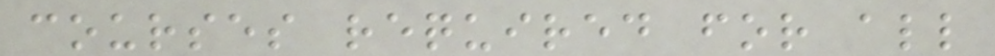courses required for all
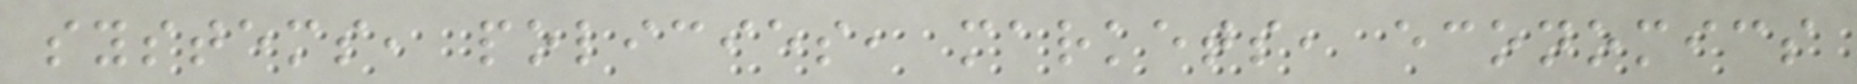systems, policies, markets, economics
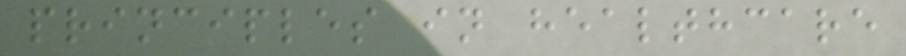principles in healthcare
